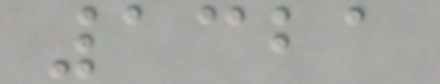1321
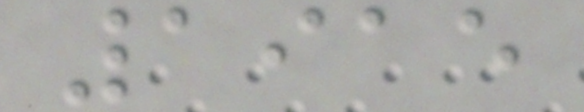1915
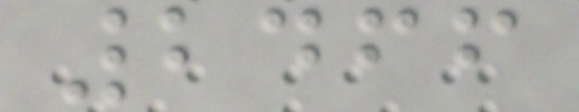2466
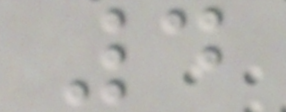4
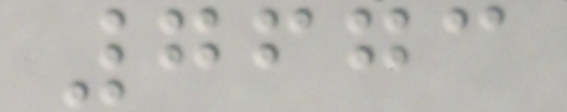7673
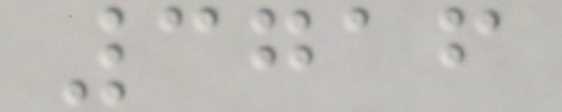3716
